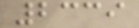2339
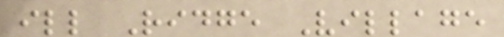ill Ridge Village
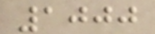1000
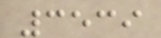3539
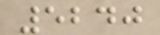5240
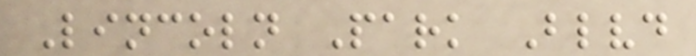Lincoln Park Blvd
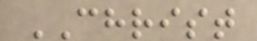CHRIST
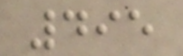495
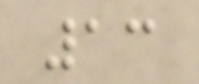13
